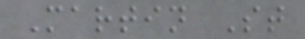Martin St
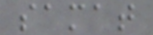samat
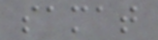samat
